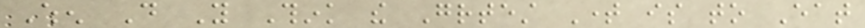When Do You Think the Greatest Time is to Eat
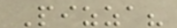Pizza?
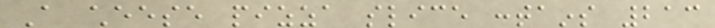A cheese pizza slice contains 213
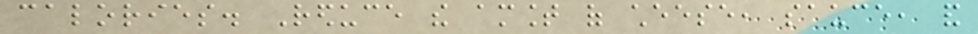calories. Reduce the amount of cheese, sauce, and
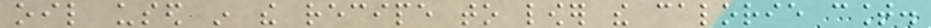oil used in the recipe to lower the calorie count.
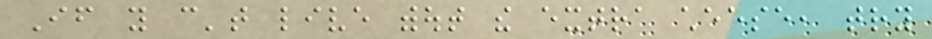If you can't live without the extra cheese, try
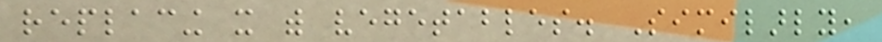replacing it with vegetables. Similarly,
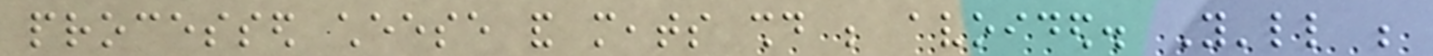processed cheese and meats should be avoided. You'll be
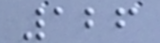126
